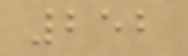252
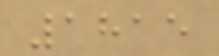1815
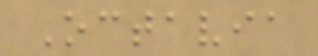Octavia
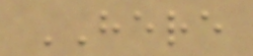HERE
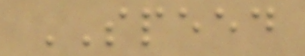SPEED
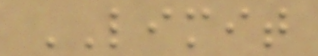LIMIT
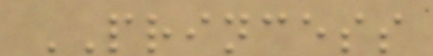PRINCESS
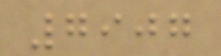7907
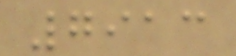7913
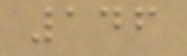146
